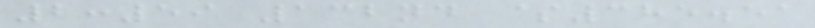2:59 132nd $385.51
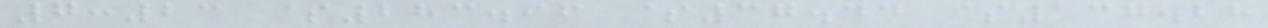7:23 $283.96 $37.44 $137.28
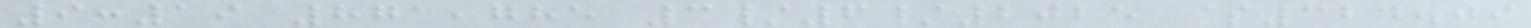9:19 871,785 3/6/2025 $324.09
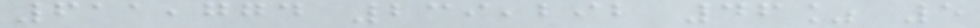611,774 239,292 46% 5
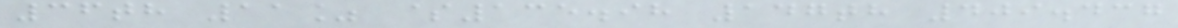36th 11% $135.98 147th 409.437
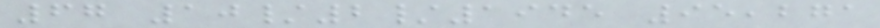67 10/2/1945 95,271
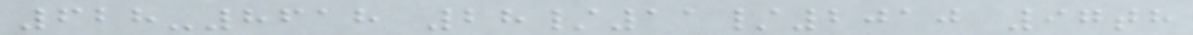628-8618 28/11/2010 97th
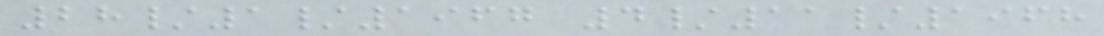28/1/1967 4/11/1968
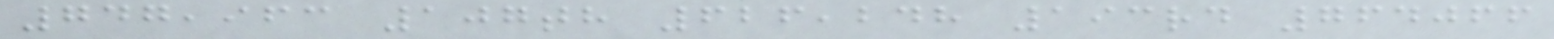747,963 107th 626,248 193rd 764066
